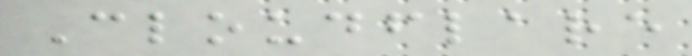Cloudflare
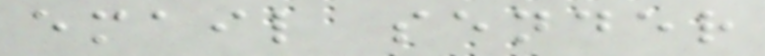email sender
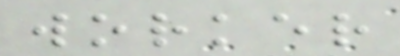worker
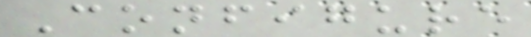Configure
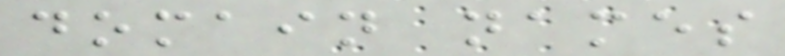domain names
